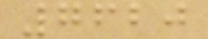7620
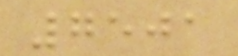7501
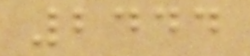2444
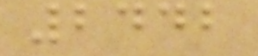2442
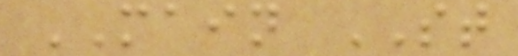MAIN ST
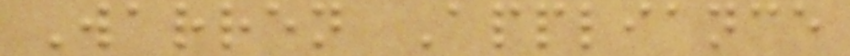Warren Appliance
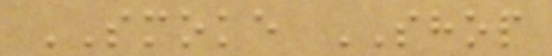SMOKE SHOP
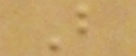B
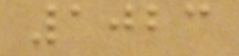1023
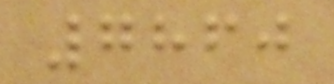7860
